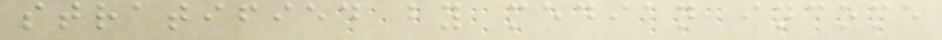stratified by median income
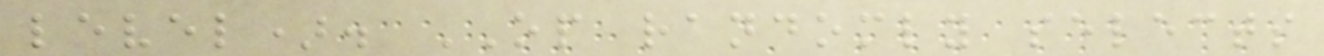level). OP randomly selects
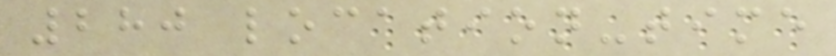280 location-time
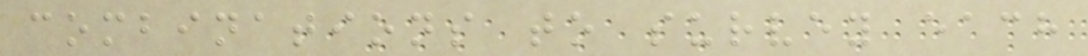combinations to survey each
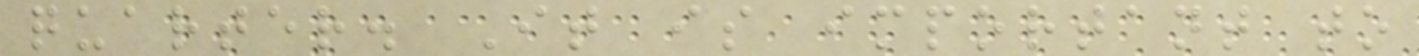quarter. It is important to
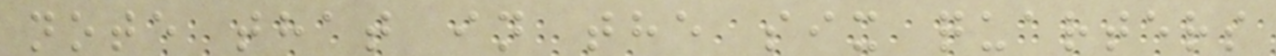note that in the six quarters
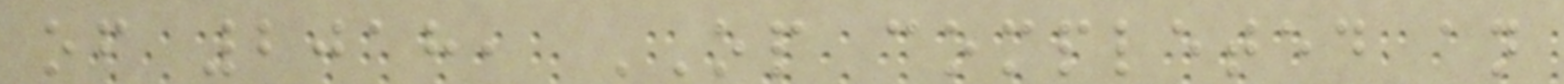of 2018, OP completed an
